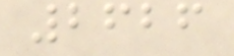2626
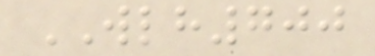WLH700
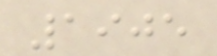1905
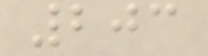203
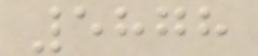5878
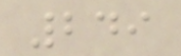249
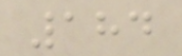184
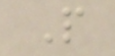P
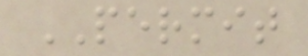PERMIT
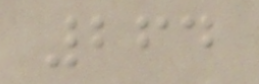264
